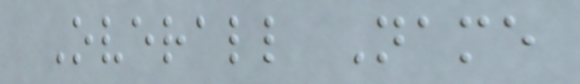Overall Name
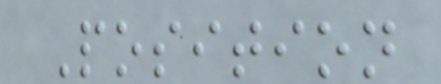Position
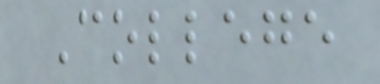College
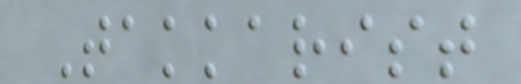Takkarist
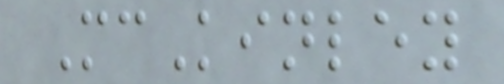McKinley
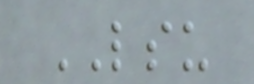LSU
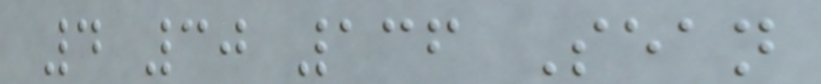4 30 136 Sean
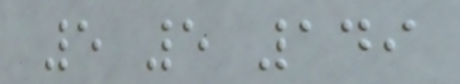5 5 149
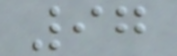97
